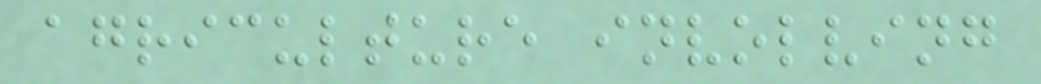agriculture involving
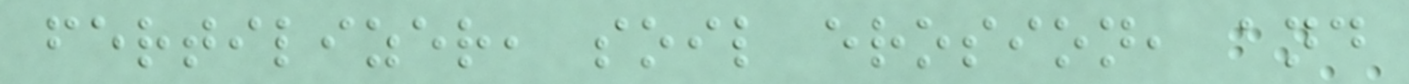fertilizer, soil erosion, and
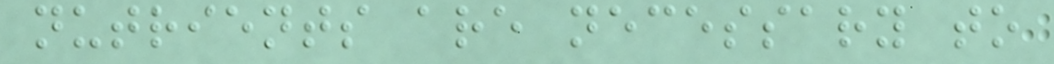nutrients are necessary to
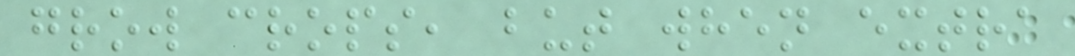grow crops, but when extra
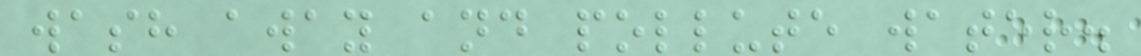wash away and pollute water.
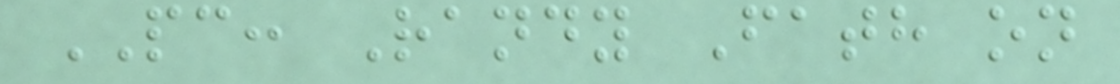PC: Randy Fath on
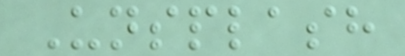Unsplash
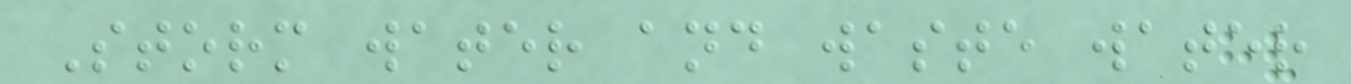Storm water and waste water
